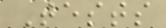Tests
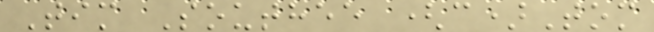Tim Southee (c)Tom
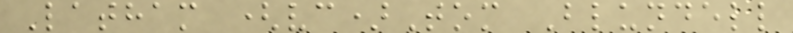Latham (vc)Tom Blundell
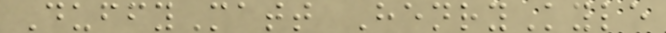DuffyMatt HenryKyle
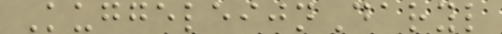KuggeleijnDaryl
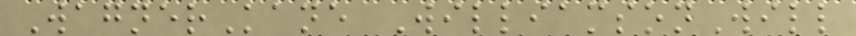WagnerKane WilliamsonWill
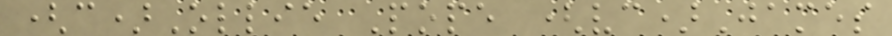(c)Ollie Pope (vc)James
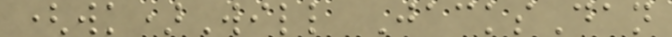(wk)Will JacksDan
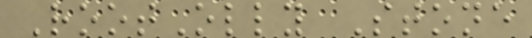RootOlly Stone
